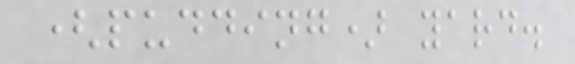(pudding) yard.
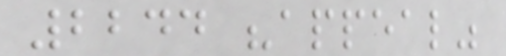2244 "appeal"
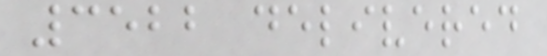3522 delivered
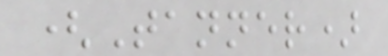(Tanner)
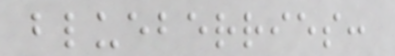blueberries:
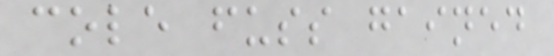cole fuss gained
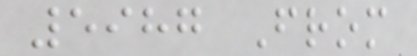5987 From
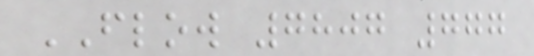FLOW 7807 777
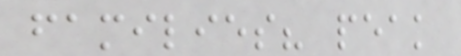families? peak
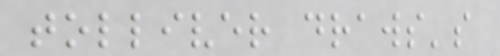tolliver draws's
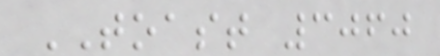TOAST 3060
